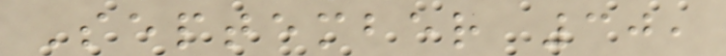September 30,
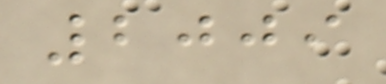2009
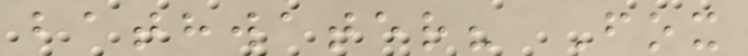bathwater? Fox
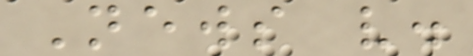News v.
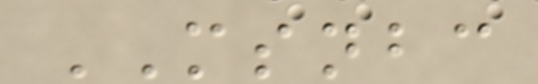MSNBC
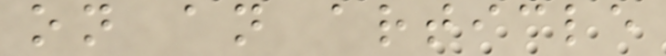on an article
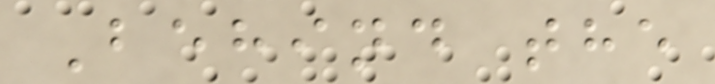Behind the
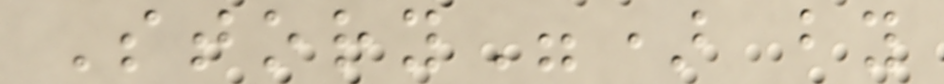Story") by
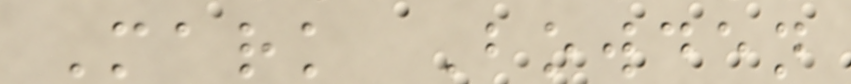Mark Bowden
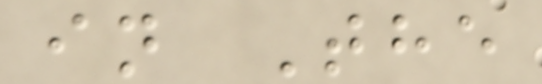in The
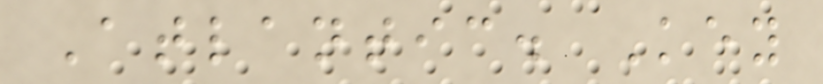Atlantic. Key
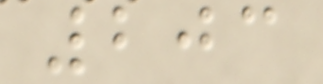203
